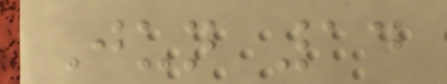Jun 14
